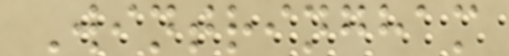Wintringham
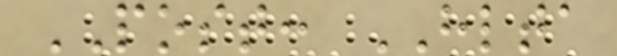POST: HLTA
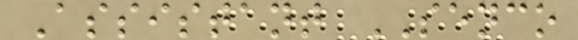Assistant SENCO
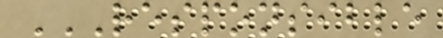RESPONSIBLE
